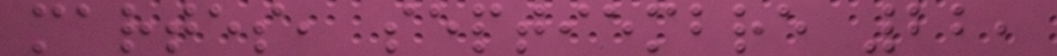martes, septiembre 22,
